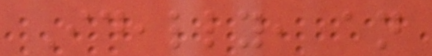Ideally, an
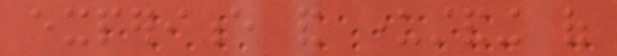experience and understanding of
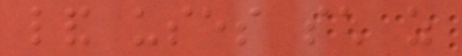land uses such as
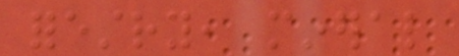forestry, mineral
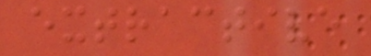extractive
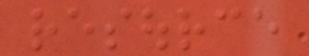resource
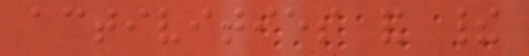activities and their
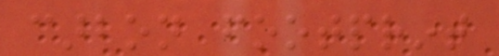carbon footprint
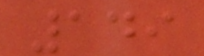149
